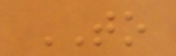TO
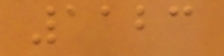1123
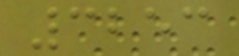3253
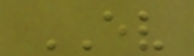EV
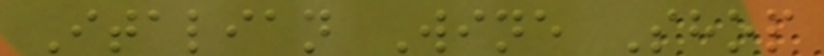Italian Wine Shop
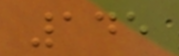145
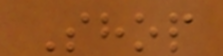Shop
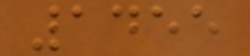1455
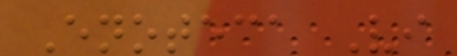Enoteca Vi
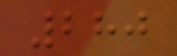280
